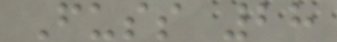Fuss 28
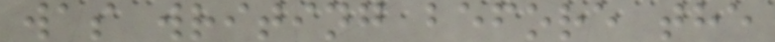was writing before the
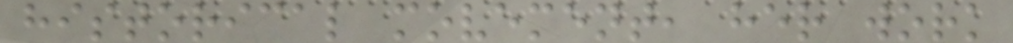historical movement, her work
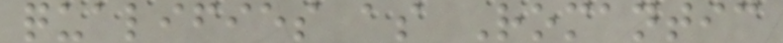qualifies as Romantic
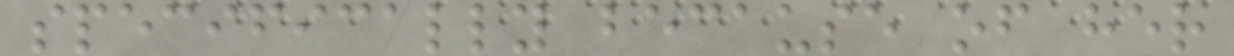specifically because of her
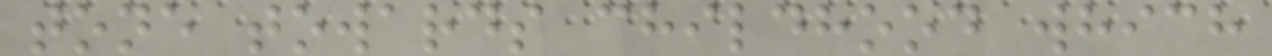tone towards childhood which
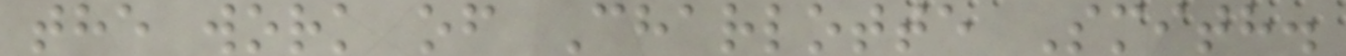the work of Charlotte Smith.
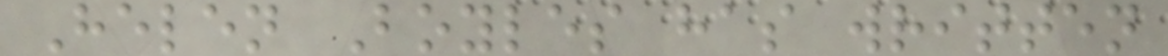Helen Boyles has written
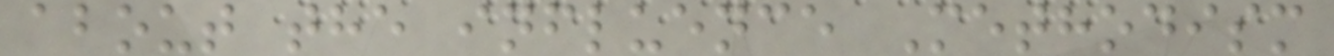about the influence Methodism
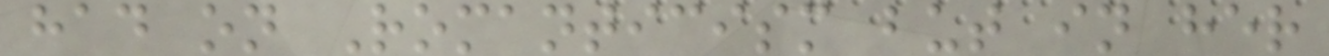had on Romanticism but in her
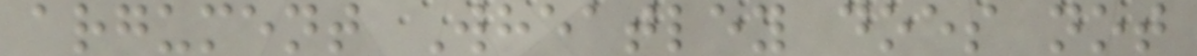argument Wheatley does not
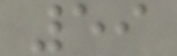59
